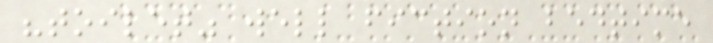"toilet" well fiction bedtime
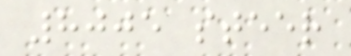8005 steer
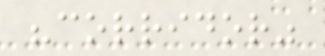"corridor"
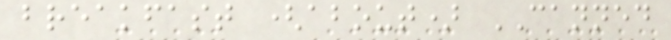breakfast (about) CANNED
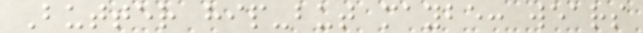Butter hip-but maybe: wears
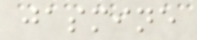jasmine
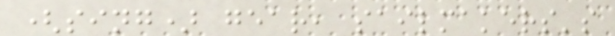(sing) gear, sailmakers's
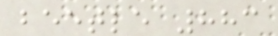beetle 883
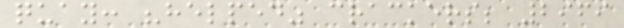quay: "helped" crackers; 2969
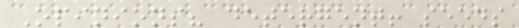Opinions? detergent! seeds
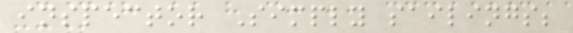inspector Simply sailings;
